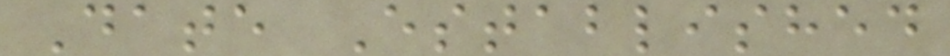Date Established
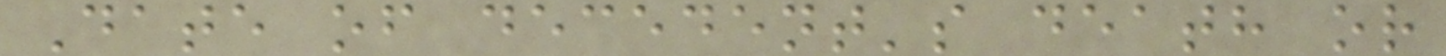Date of decedent's death or
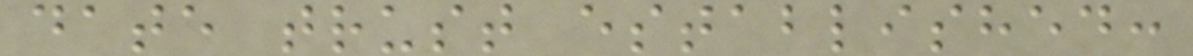date trust established:
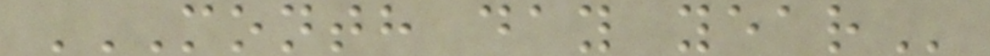MONTH DAY YEAR
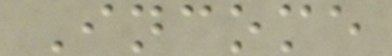Income
